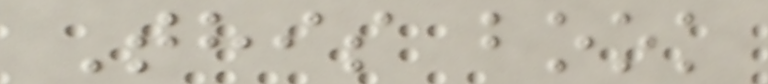This book
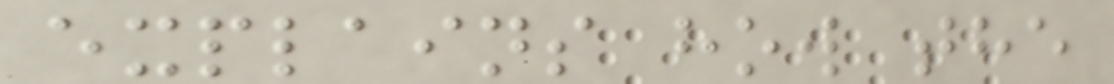explains how the
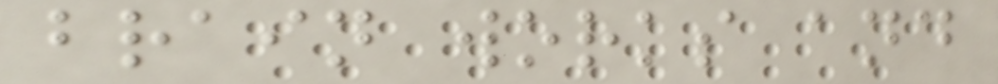brain works and
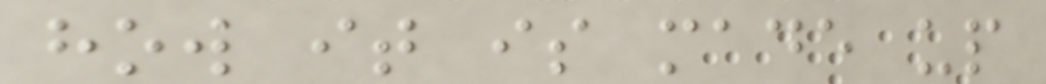how it is made up
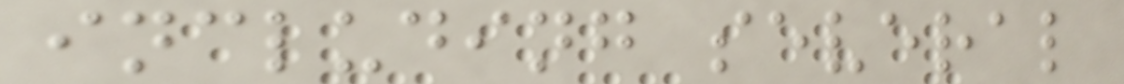including several
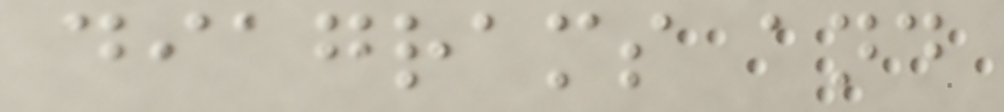diagrams and
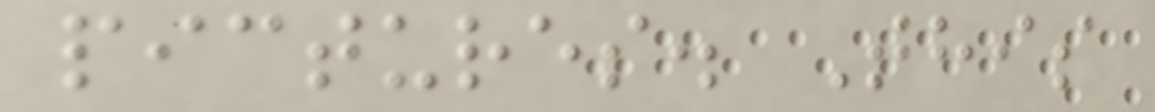pictures. This
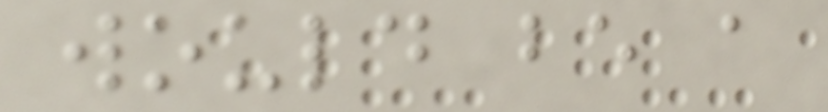would be a
